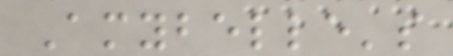Amybelle's
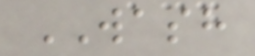WASH
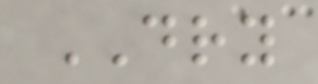DRY
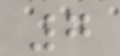7
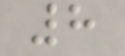8
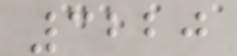3220
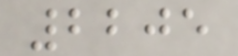2205
